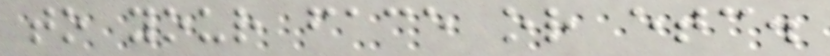to your face or etc.
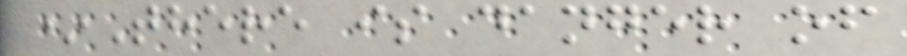*There is danger of
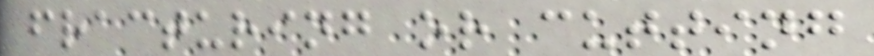fracturing or cutting
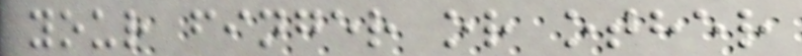your finger or other
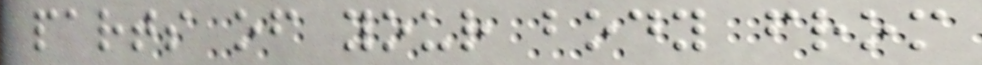parts of your body from
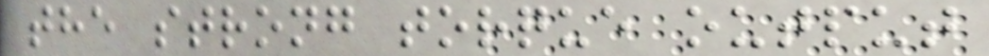the strong torque output
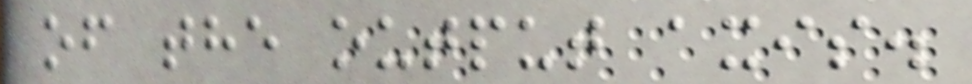of the output axis.
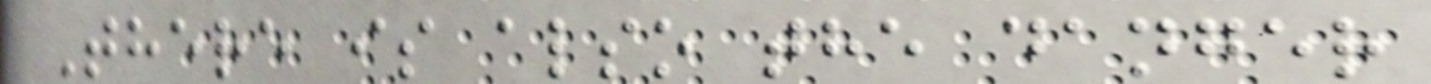There is also the danger
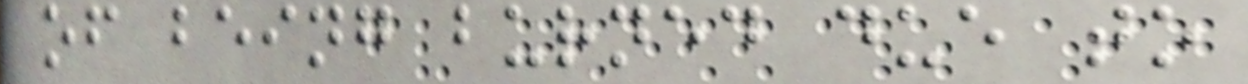of being burned due to
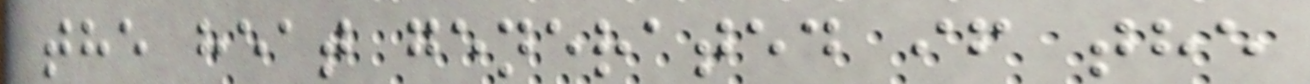the heat generated if the
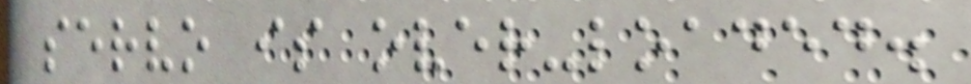servo is over-loaded.
